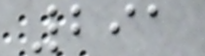291
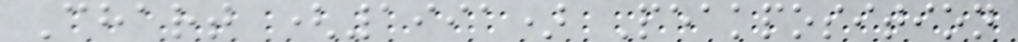Chart (1991) Peakposition
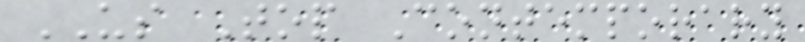US Top Contemporary
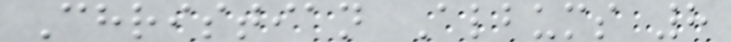Christian Albums 8
